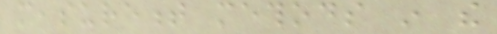measurement methods in the
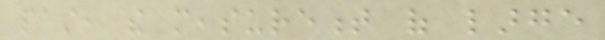past, the measurement of large
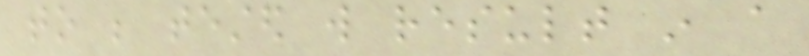to be tested will result in a
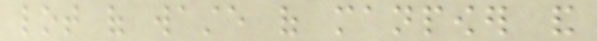lot of waste of manpower and
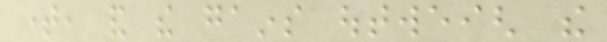time, and the gains outweigh the
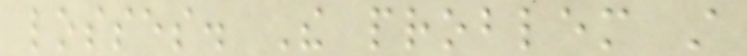losses. The problem still
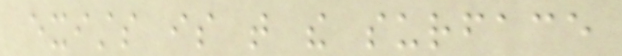exists is that the surface
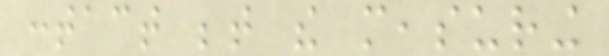contact between the measuring
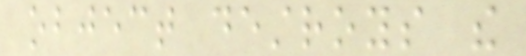object destroys the
